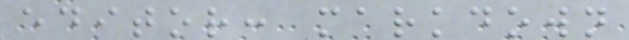editor: markdown
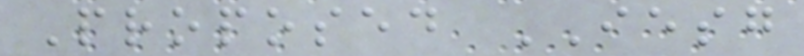Proposed IESG
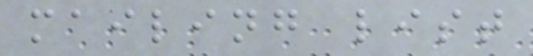mailing list
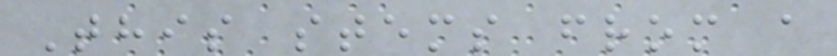This stems from a
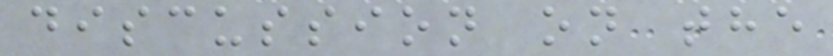discussion on the
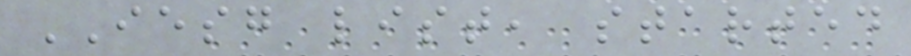IESG list, started
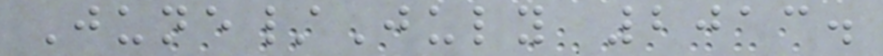June/July 2013.
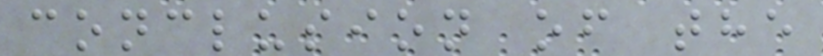conclusion of the
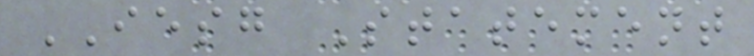IESG Statement
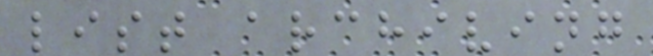list archiving
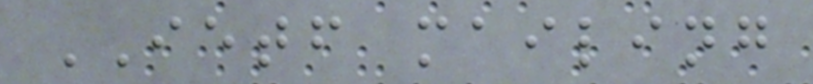IETF mailing
